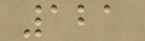121
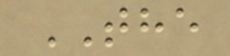THE
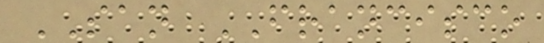SAN FRANCISCO
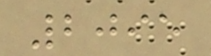2095
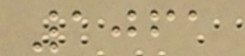1061
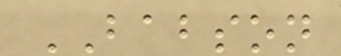BABSON
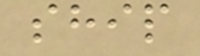ship
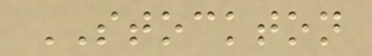STOCKTON
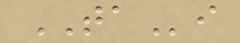TAi
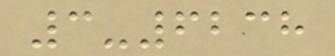3-6238
